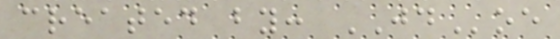created by: JDoe
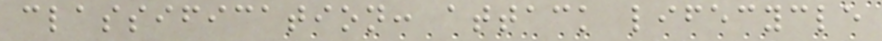classification: attack lifecycle
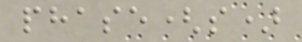phase(s)
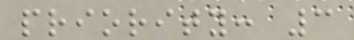priority: 3
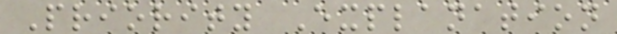Priority Explanation
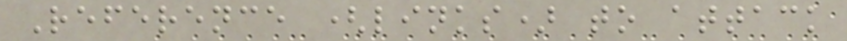Reference (links) to attack
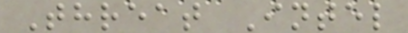Threat Intel
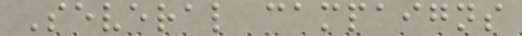Several campaigns
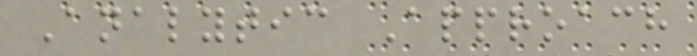Analytic Approach
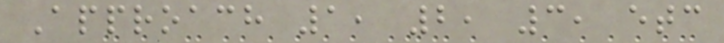Approach 1, 2, 3, etc
